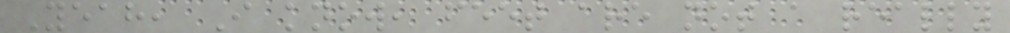Yeah, I know, feet are not a really
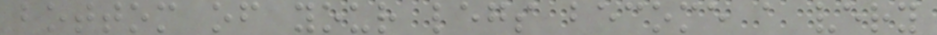bottom of your legs become a very
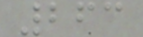263
